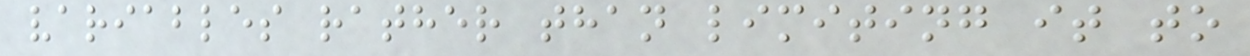variables rather than limiting it to
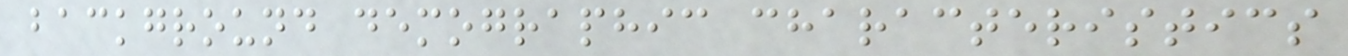background demographic characteristics
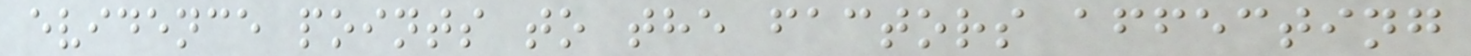evidence points to the factors affecting
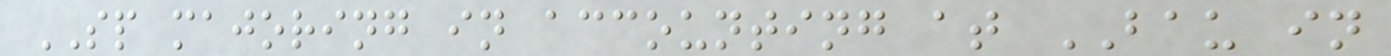SP majoring in accounting at BAU in
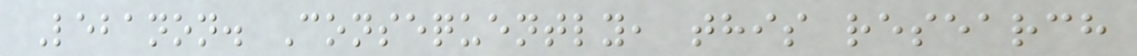Lebanon. Consequently, this research
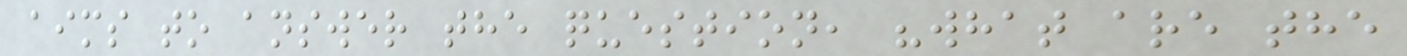aims to answer the question, "what are the
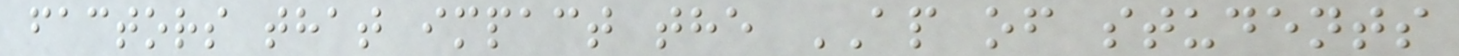factors that impact the AP of students
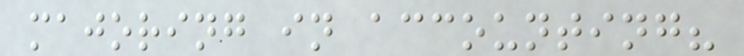majoring in accounting?
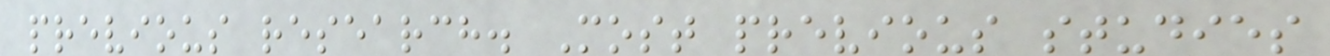previous research. Most previous studies
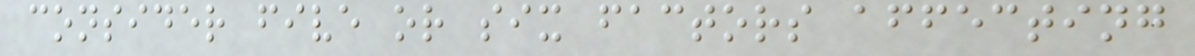consider five or six factors affecting
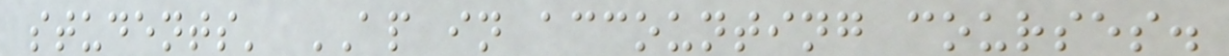students' AP in accounting courses.
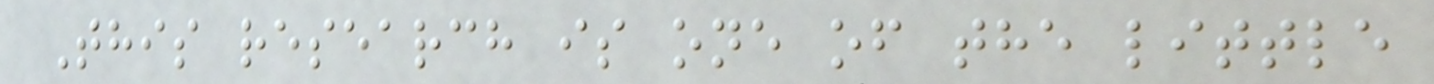This research is one of the little
